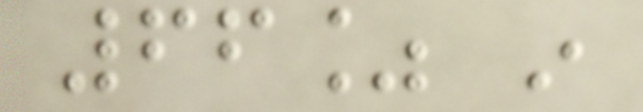66% in
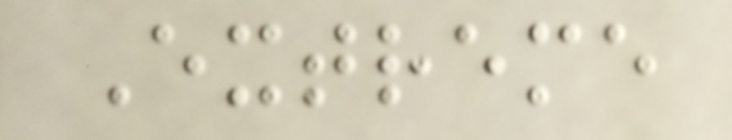Extreme
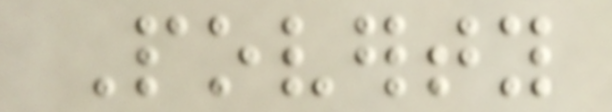Poverty
